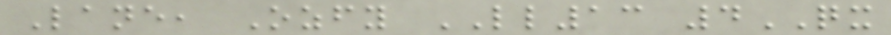Lane, Ozfy LL13 4QX
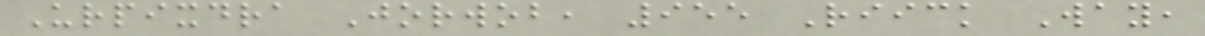Urpixdra Jorwob, 955 Riick Way,
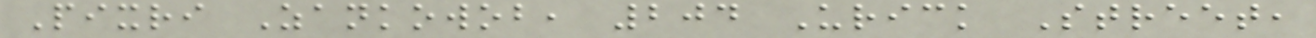Pixri Zankowob, 204 Urick Street,
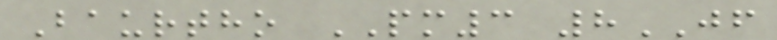Baurtho PM3 8JF
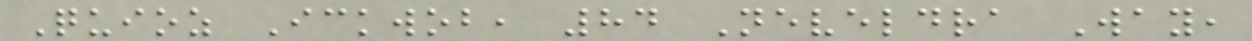Quioz Ickwob, 84 Neveldra Way,
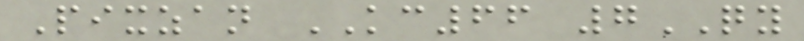Pixzan KC66 7QY
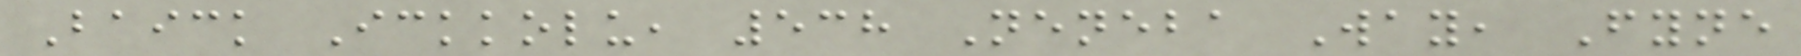Baick Ickkolu, 538 Neneba Way, Fyne
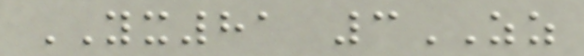YX81 3ZZ
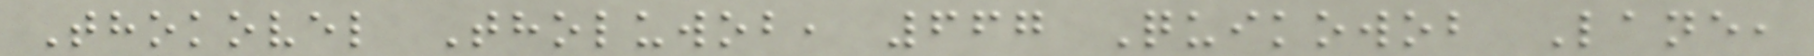Thokovel Tholuwob, 667 Quikowob Lane,
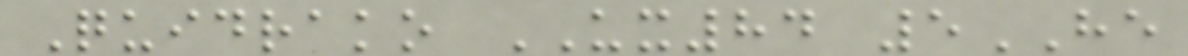Quidrako UX84 5HE
